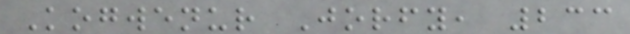Kogwenur Jorfy, 233
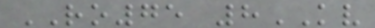RO75 8KV
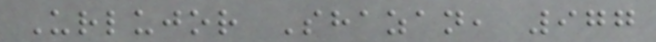Urlujor Shazan, 977
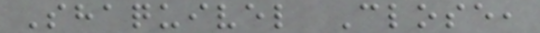Shaquivel Close,
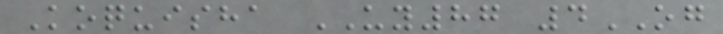Koquisha UY87 4OG
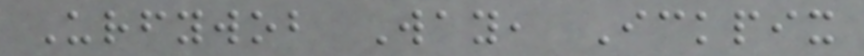Urfywob Way, Ickpix
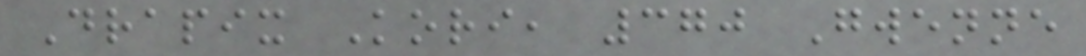Drapix Kori, 370 Gwenne
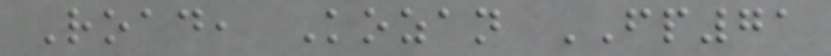Road, Kozan FP71
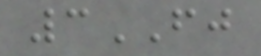3FJ
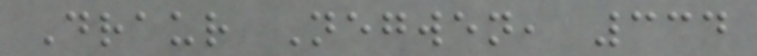Draur Negwen, 334
